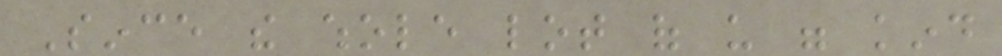Since the whole lot of us were kind
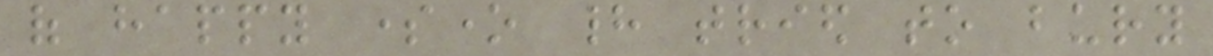of happy someone had tried to bury
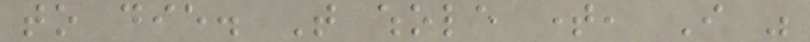to die. That whole time, I was
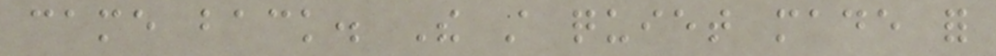came back. The still quiet made for
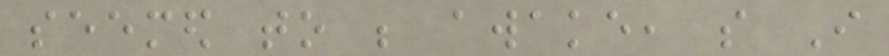seemed to be awake, so I
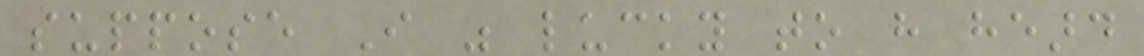suppose I was lucky to have heard
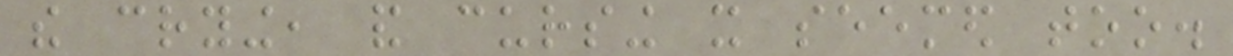the crying, and cursing it seemed too.
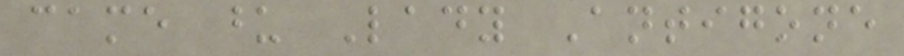came upon Lady Antigone
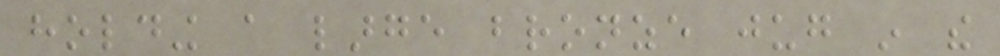holding a large bronze jug in the
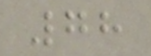78
